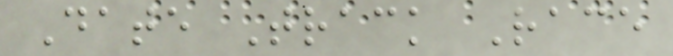Date Track Race
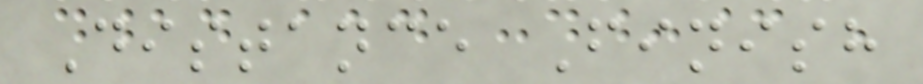Distance Finish
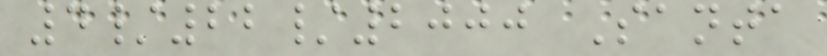4/22/2000 Santa
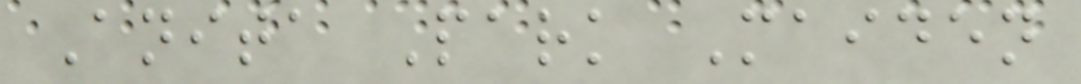Anita Park Maiden
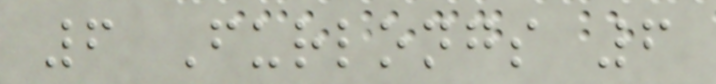6 Furlongs 6
